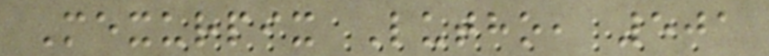Mexurpix Lutho, 501
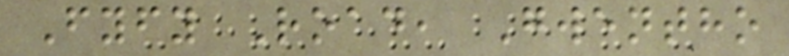Fyfy Road, Gwentho
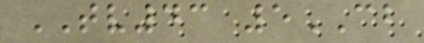TV43 5CB
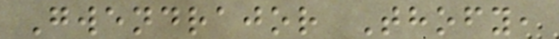Gwendrajor Thofy,
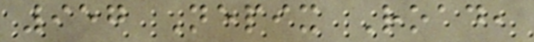957 Nepix Road,
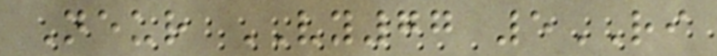Neur VY77 5RI
